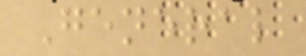General
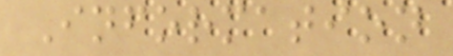Information
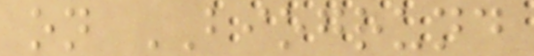on BIOGRUND
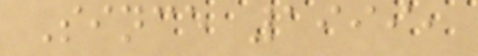Since 1999,
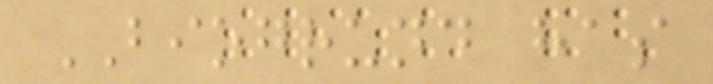BIOGRUND has
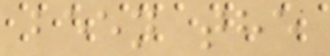been the
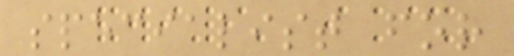specialist for
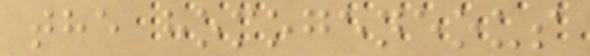the homogeneous
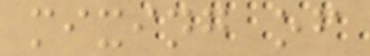mixing of
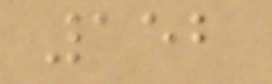152
